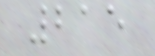215
